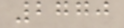2770
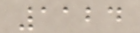1124
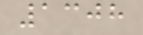1308
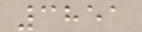3851
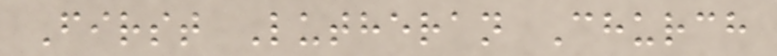First Lutheran Church
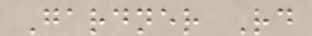Gardner Rd
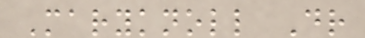Maryknoll Dr
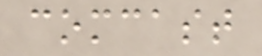comcast
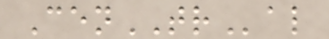CenTRal
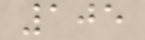105
